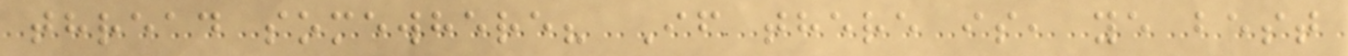thread somewhere? If there is, ye best
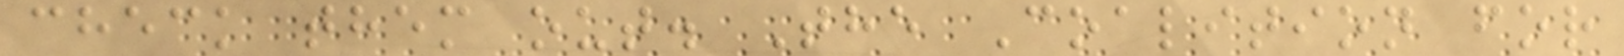check them out. The Coalition for
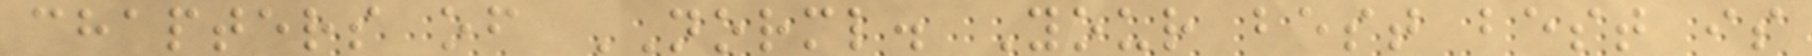chapters of NORML. Your best best is
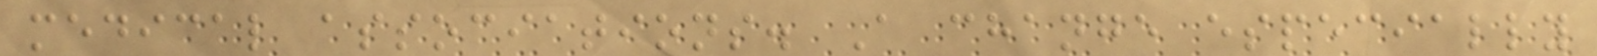medical associations. A change especially
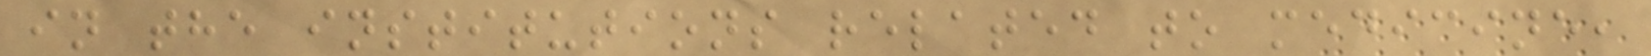in the institutions related to medicine,
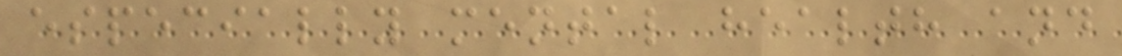especially mental health and
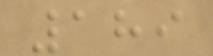189
